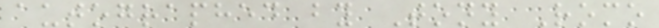autographed by Tony Romo
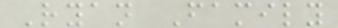Ryan Family
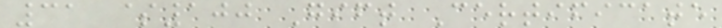31 $100 Gift Certificate
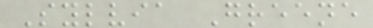Sylvia Greene
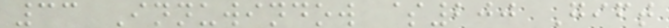33 Innuwindow $200 Gift
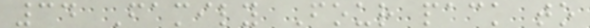34 Family Four pack to
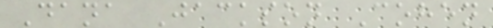Dana Jackson Cohen
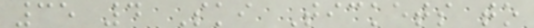35 4 Ski Tickets to
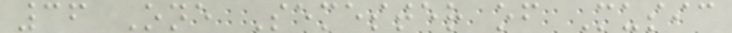36 One Semester of Music
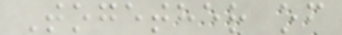Together of
